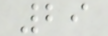29
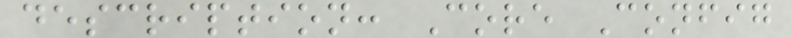description: Core Config
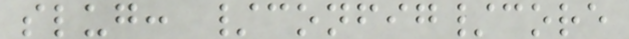slug: /config/core
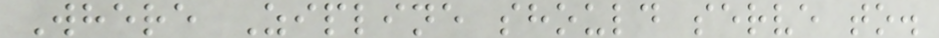Where Zipline should serve to.
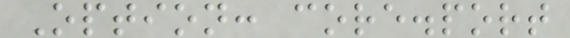Option: core.port
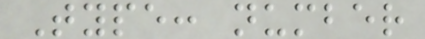Type: number
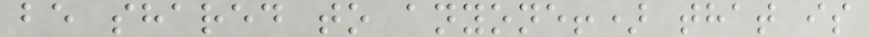be shared to anyone!) that is
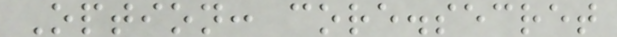Option: core.secret
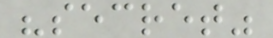"secret"
